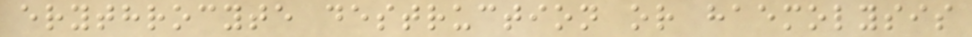erythrocyte destruction or haemolysis
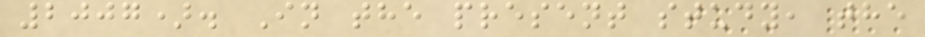2007). In the present study, the
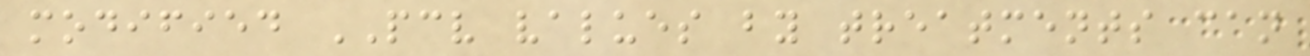modified PCV values by treatments can
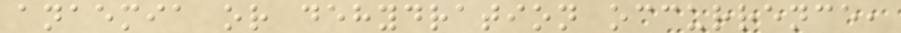anaemia or dehydration occurrence,
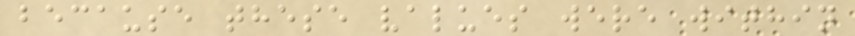because these values were within
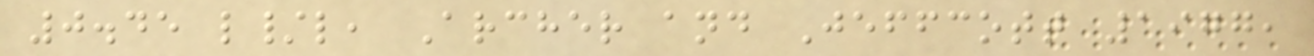0.45 l/l, Archer and Jeffcott 1977,
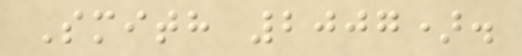Smith 2007).
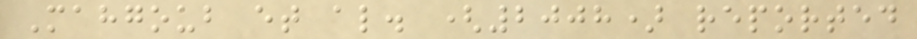Mahgoub et al. (2008) reported
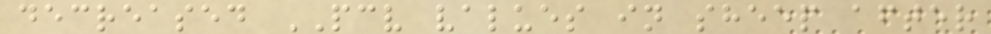decreased PCV values in sheep after
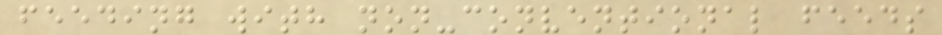feeding with non-conventional feeds
